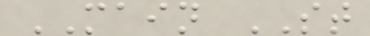MAIN ST
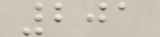201
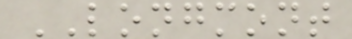LONGMONT
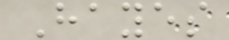Hayes
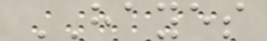HAYES
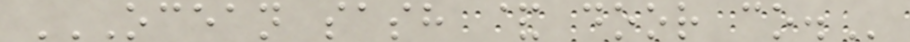OCEAN SASH & DOOR CO.
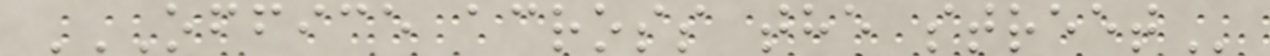OFFICE ACROSS THE STREET
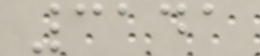3141
